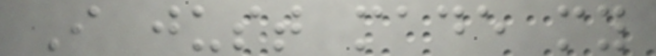I just made my
